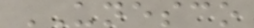UNESCO
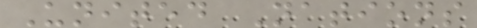United Nations
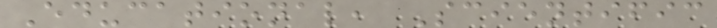Educational, Scientific
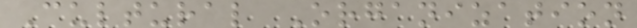Cultural Organization
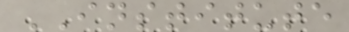INSTITUTE
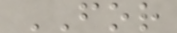FOR
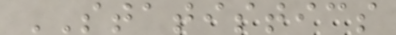STATISTICS
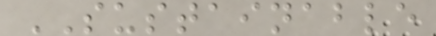SUSTAINABLE
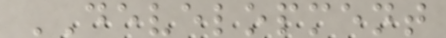DEVELOPMENT
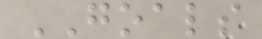GOALS
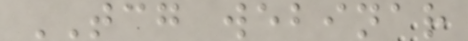TCG webinar
